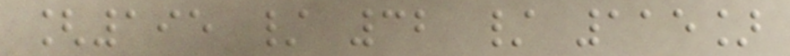[195 / 32 / 115]
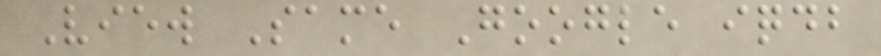View Same Google iqdb
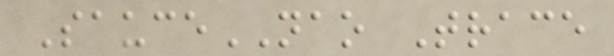SauceNAO Trace
